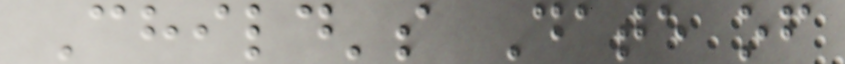Child's Date of
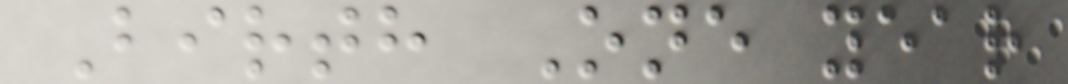Birth One year
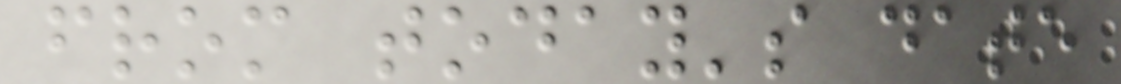from today's date
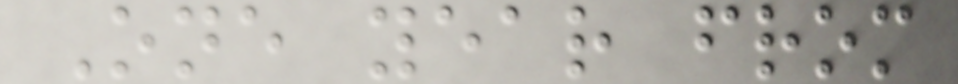One year from
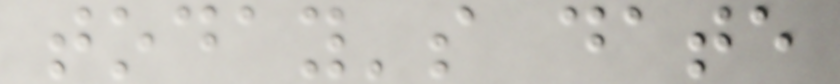today's date
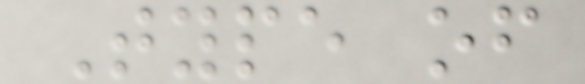Type of
